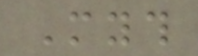Myth
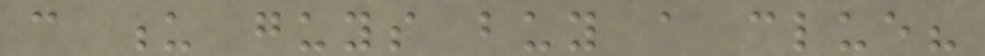can u guys buy a clue?
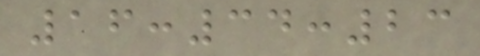16:34:23
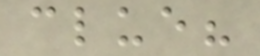clue?
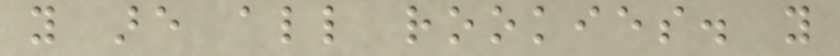you are all rookies. you
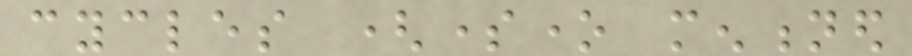cycles (someone mentioned
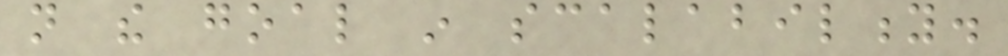not the goal in scalability.
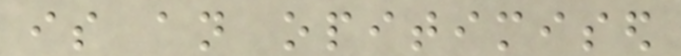is an opitimised
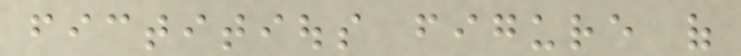fictitious figure of
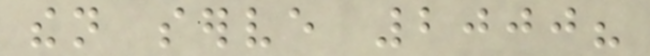then serve 2000?
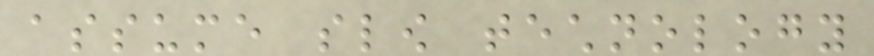assume slow technology
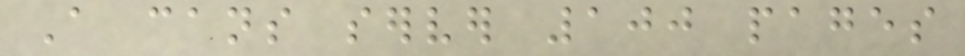A cans server 100 pages
